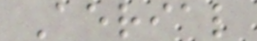Aerial
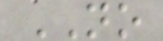NO
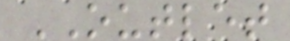OUTLET
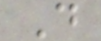D
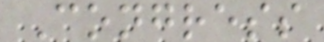Congress
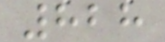828
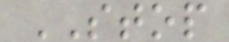STOP
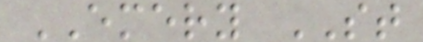EMERY ST
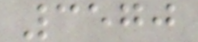3570
